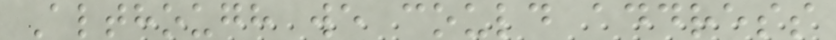Although we could address
